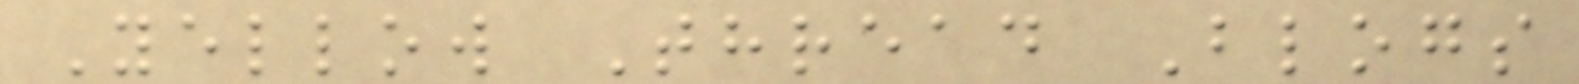Yellow Thread Blogs
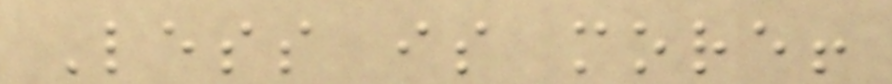Less is more!
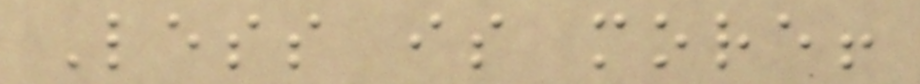Less is more!
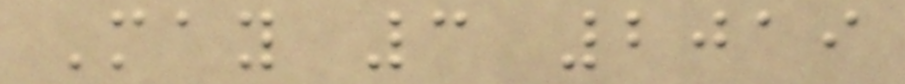May 3 2019
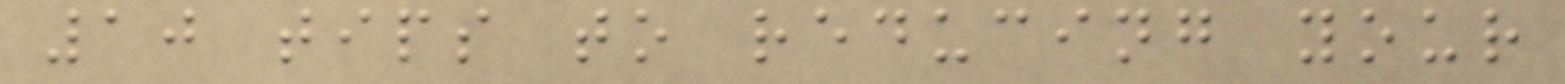10 tips to reducing your
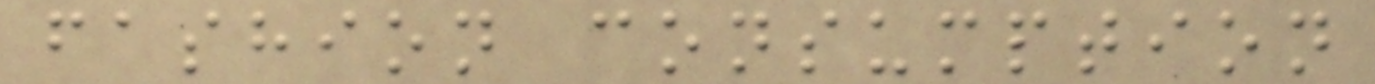fashion consumption
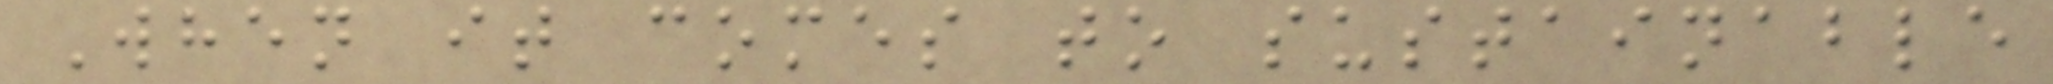When it comes to sustainable
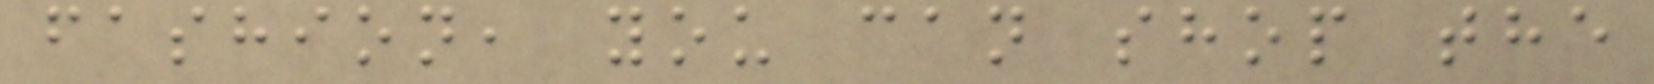fashion, you can shop the
